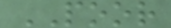POOR
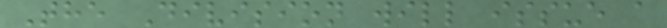The Division will issue a
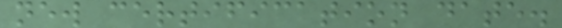new certification date.
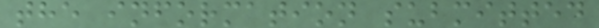the information submitted
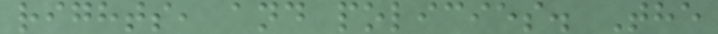rights, and policies. The
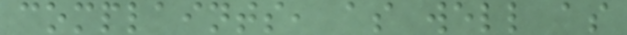complaints, as well as
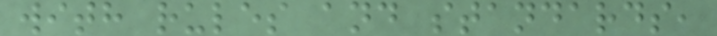with rules and standards,
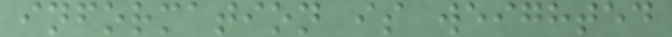information is weighted
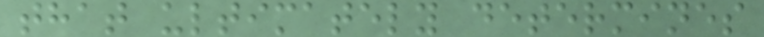that ultimately determines
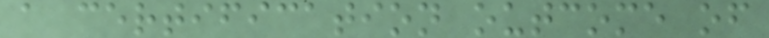a certification outcome of
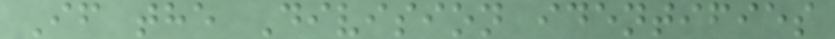If the Division identifies
